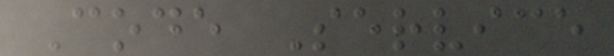Code Service
